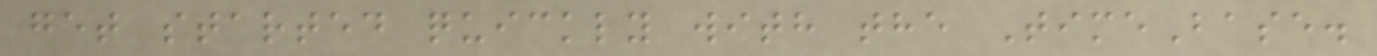get started quickly with the TimeBase.
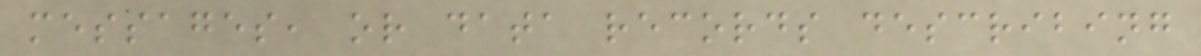messages, or data records describing
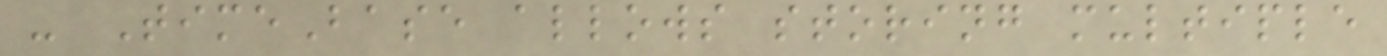- TimeBase allows storing multiple
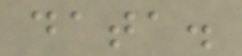data.
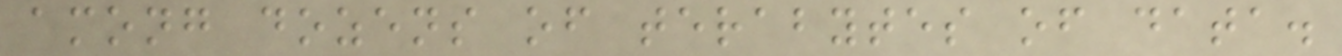among dozens of terabytes of data.
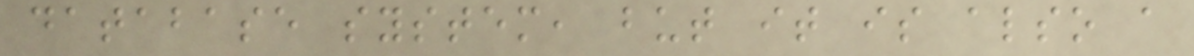database system, but it is also a
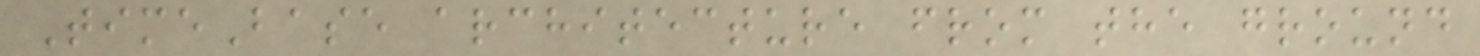TimeBase architecture from the ground
